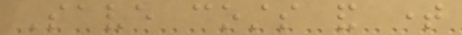Save costs and time
